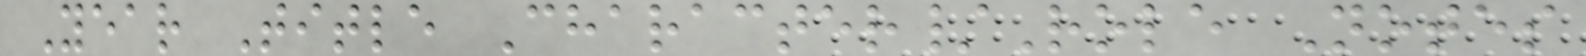Year Title Character/Role Notes
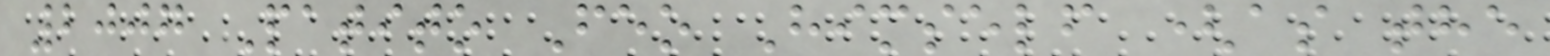2007 Patito Feo Himself (as the
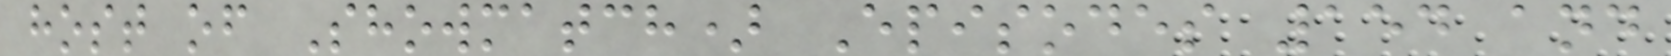host of Showmatch) Episodes 154 and
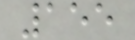155
